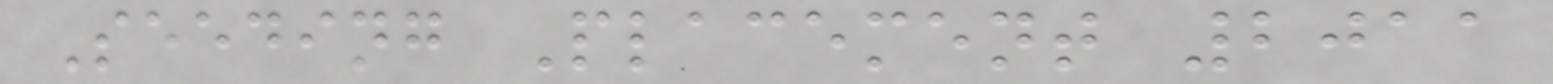Seeding Placement 2011
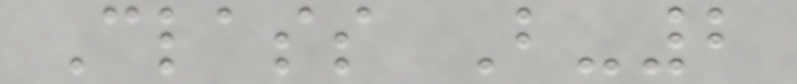Class B-2
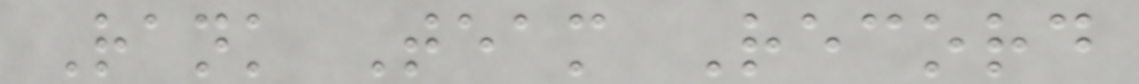Rank Team Record
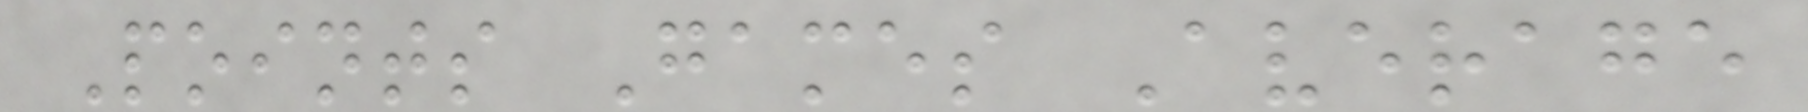Points Games Average
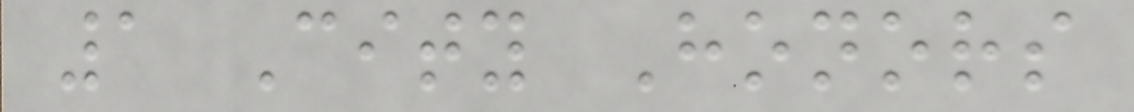1 City Honors
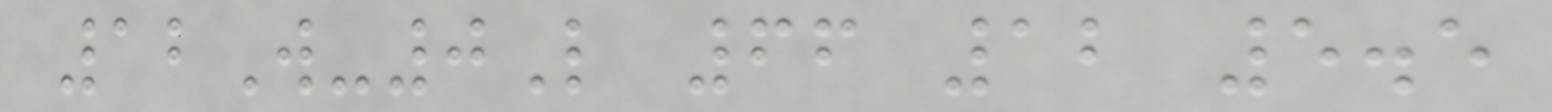12W-0L 66 12 5.5
